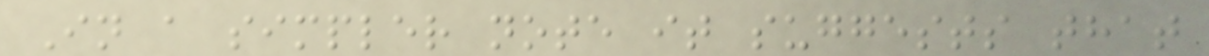In a simpler note it suggests that
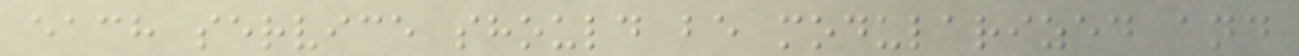each service should be modularized and
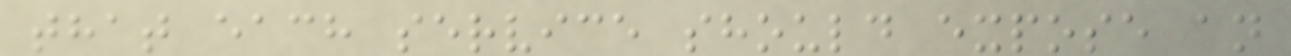that each service should expose an
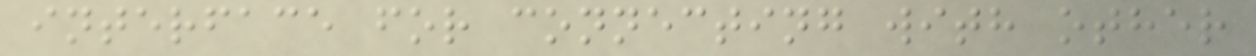interface for connecting with other
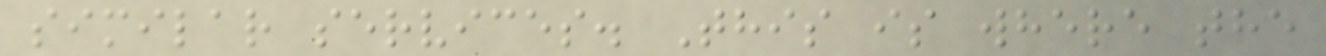similar services. This is where the
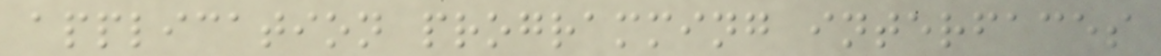application programming interfaces
